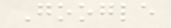Google
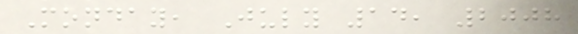Monday, July 14, 2008
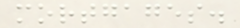mortgages.
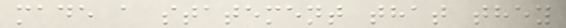made a statement that they
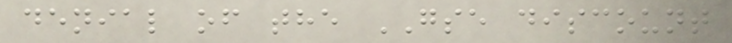denial of the GSE discount
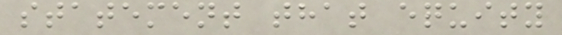statement that equity
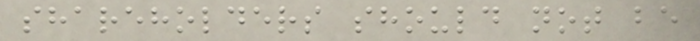shareholders should not be
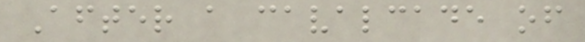After a cavalcade of
